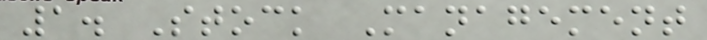1. Stock Management
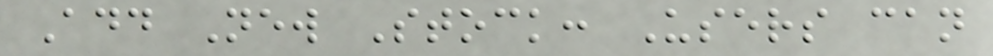Add New Stock: Users can
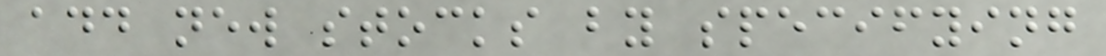add new stocks by specifying
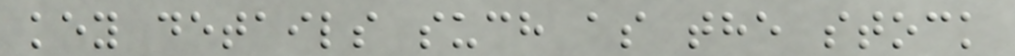key details such as the stock
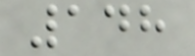148
